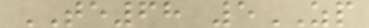TE68 5ZP
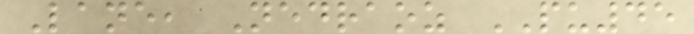Lane, Nedraoz PU45
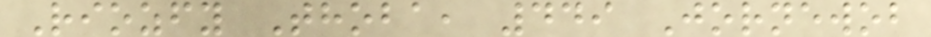Riozfy Thoba, 449 Jornewob
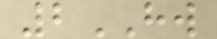2HW
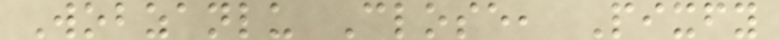Wobzanlu Close, Pixfy
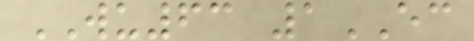WU63 1EC
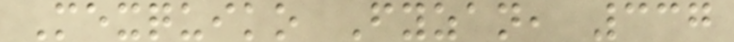Mexquiko Fyzan, 337
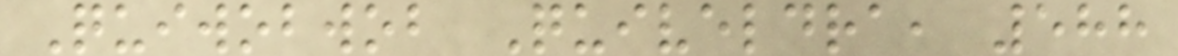Quiwobwob Quiveldra, 588
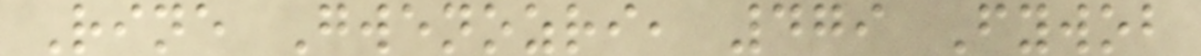Rine Gwenozri, 479 Fywob
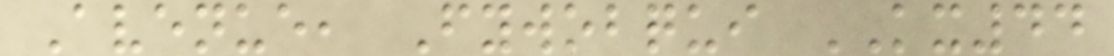Avenue, Fywobqui KX44
